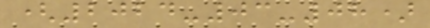(2024-03-08)
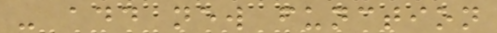- add new function
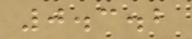0.3.2
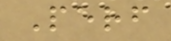Perf
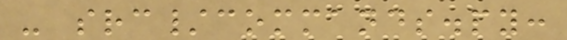- src/commands.py:
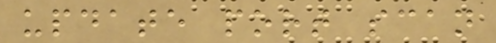update port scan
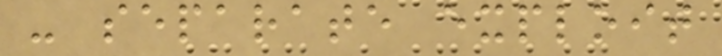- separate exploit
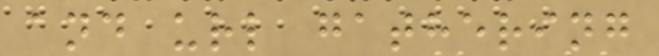and url gathering
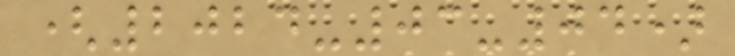(2024-03-04)
